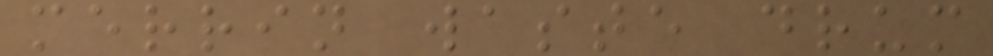merrin waste drum
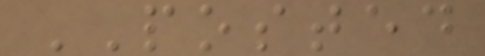POSTED
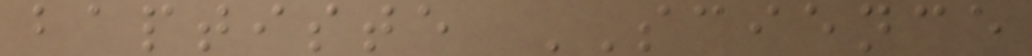baptiste SCIENCE
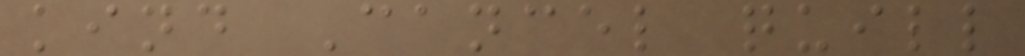kind Cancel quill
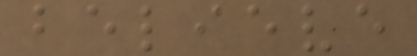believe
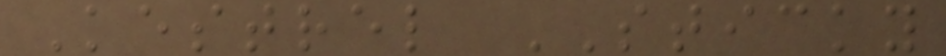Kestrel STICKY
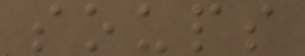soups
